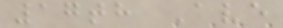17th Ave
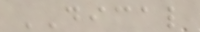DICAL
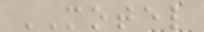MOTEL
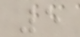5
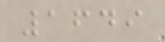1649
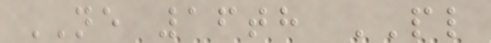NE 16th PL
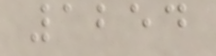1254
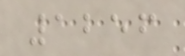1256
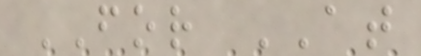FOR AT
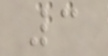3
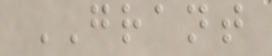GRANT
